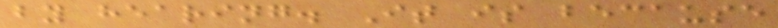by hearing. It is because
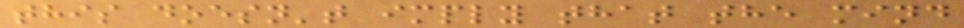this doesn't imply that the mind
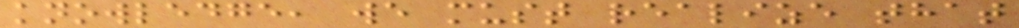knowledge, we must realize that
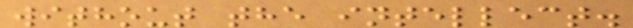without the intellect.
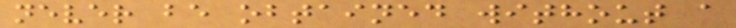never be obtained without a
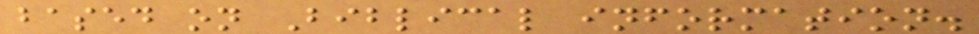based on Biblical information.
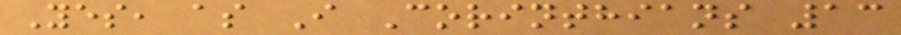Yes, as I Corinthians 13
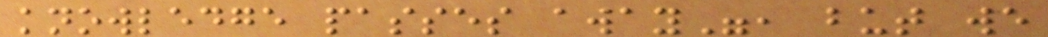knowledge passes away", but we
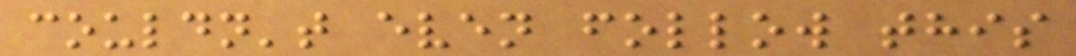couldn't even follow this
